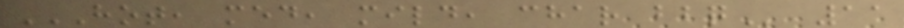HOT, MED, MILD, CHAR BBQ 11
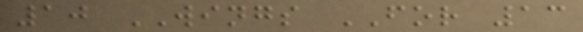10 WINGS FOR 13
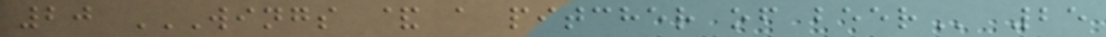20 WINGS & A PITCHER OF BEER 25
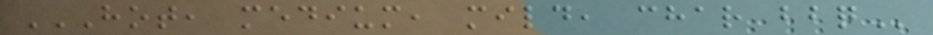HOT, MEDIUM, MILD, CHAR BBQ
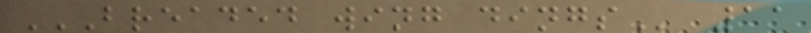BREADED WING DINGS 11
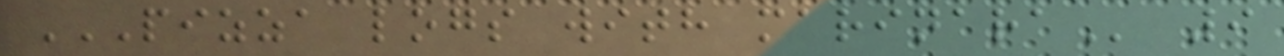PIZZA LOGS WITH MARINARA 9
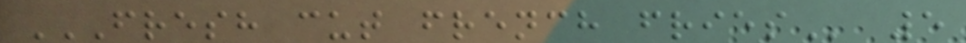FRESH CUT FRENCH FRIES 5
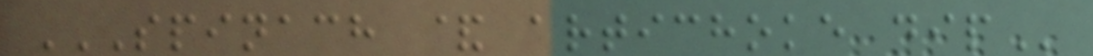SPINACH & ARTICHOKE DIP
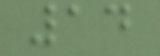14
